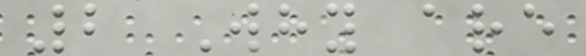2 Why are
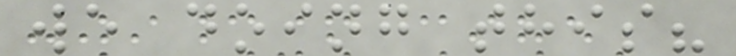we doing this?
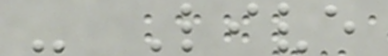- Live
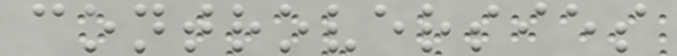controversies
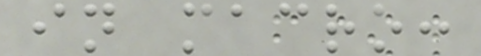in macro:
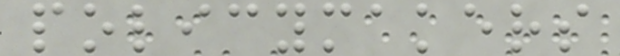policymakers
